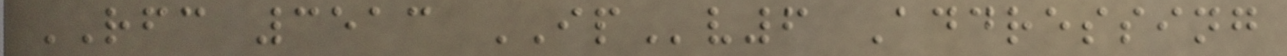RFC 3513 IPv6 Addressing
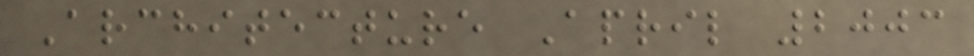Architecture April 2003
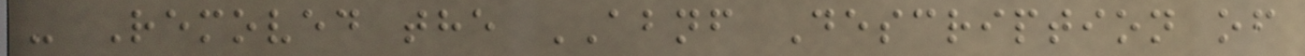- Removed the ABNF Description of
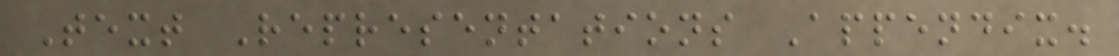Text Representations Appendix.
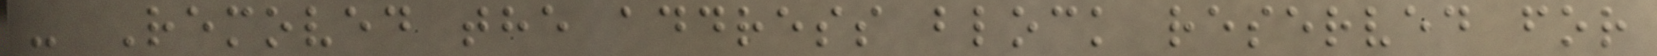- Removed the address block reserved for
